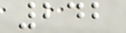242
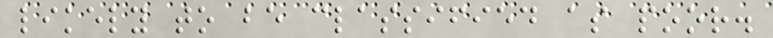likely to be classified as poor.
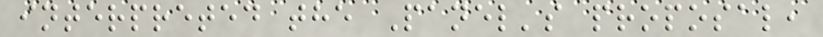interpreted the Panel's proposal,
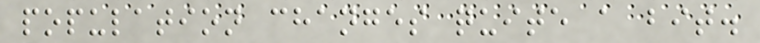population changes quite a bit.
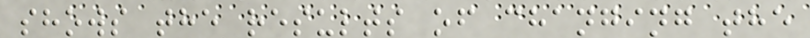shows the results of changing the
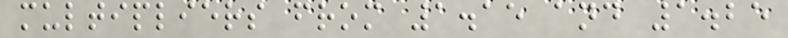multipliers from 1.15 and 1.25
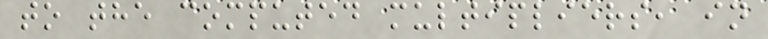to the computed multipliers, in
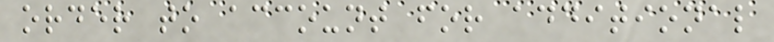order to account for additional
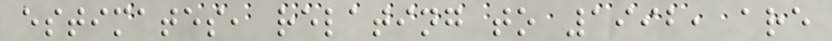estimates, relating to 1992, are
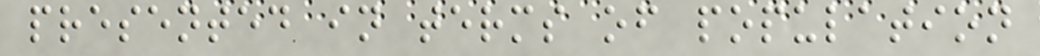presented in terms of population
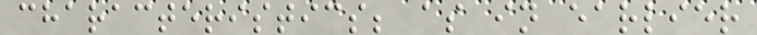characteristics; as in earlier
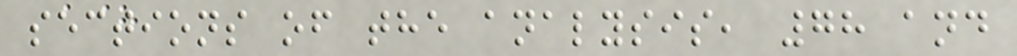sections of the analysis, 78 and
